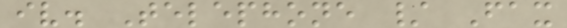iv. Telephone / Fax
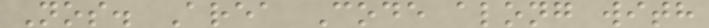Nos. Area Code along with
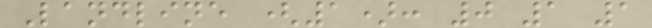Landline (1): 0 1 1
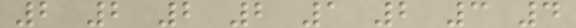2 2 2 2 1 2 3 4
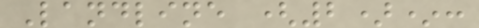Landline (2)*:
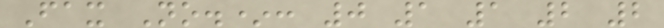Fax No.*: 0 1 1 2 2
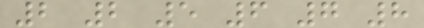2 2 5 6 7 8
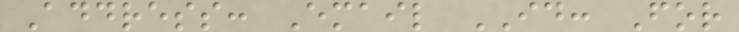Address: Email ID: For
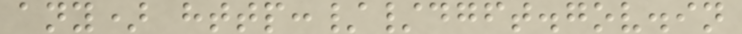any) http://dgft.gov.in
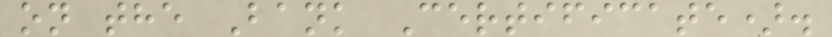on the Bank Certificate).
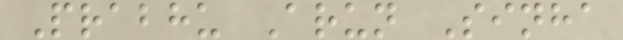Prabhu Arun Sinha
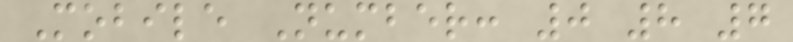Mobile Number: 0 8 7
